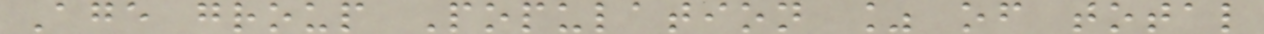Age group Population % of total
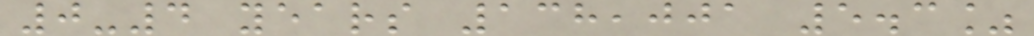0-4 years 138,001 5.3%
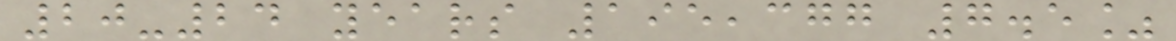20-24 years 195,377 7.5%
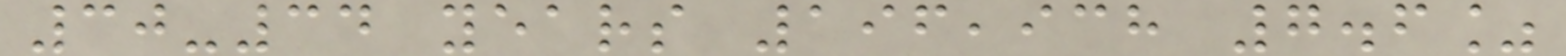30-34 years 196,938 7.6%
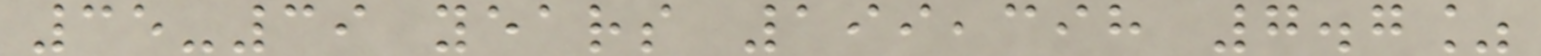35-39 years 199,398 7.7%
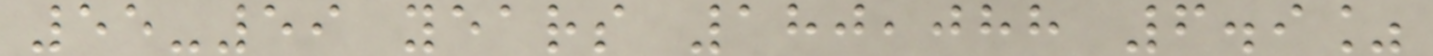55-59 years 180,088 6.9%
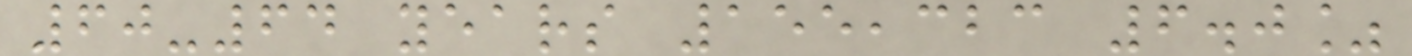60-64 years 155,323 6.0%
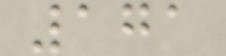171
